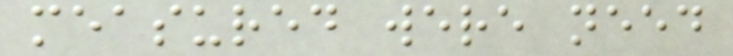measured were need
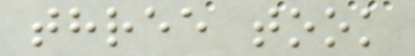three took
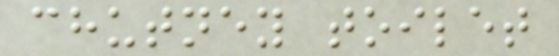chutney toilet
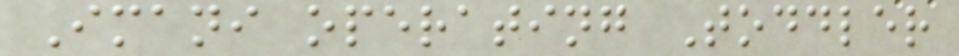Imani operating Toddler
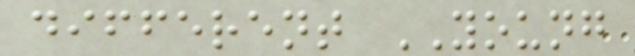different YOUNG
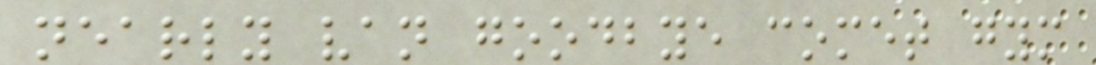nearly van goodbye comet gym
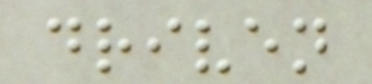driven
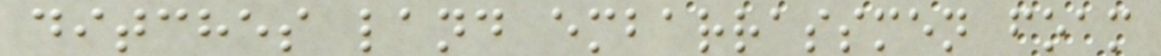ditches land embarrassmen foam
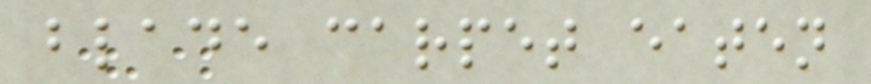blade carpet eaten
